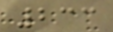233
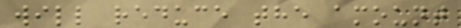will reduce the amount
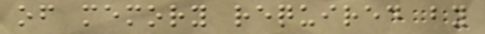of memory required by
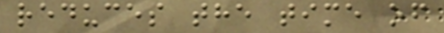reduces the time of
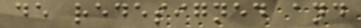de redesigned and
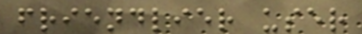friendlier user
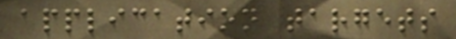application targets
